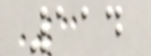114
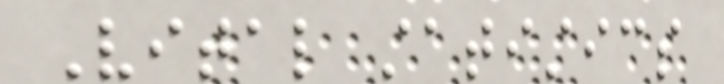Vital statistics
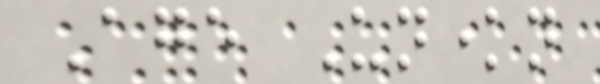Age Unknown
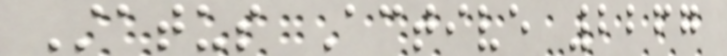Status Active 2267
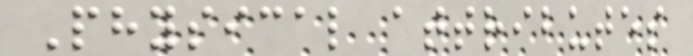Physical attributes
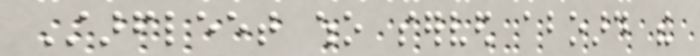Starfleet who served aboard the
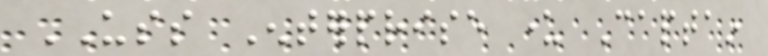USS Enterprise under Captain
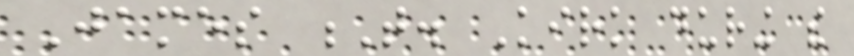James T. Kirk during the
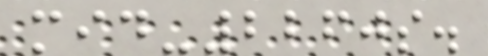mid-2260s.
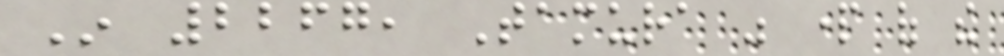In 2267, Tamura was part of the
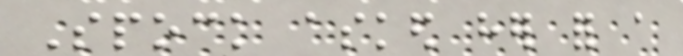Spock asked her for a
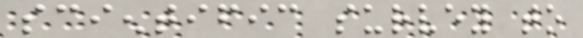scientific survey to
